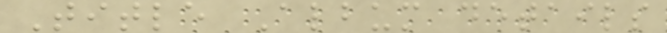Title Album details
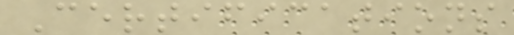Certifications
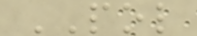POL
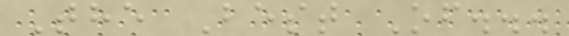The Best Of...
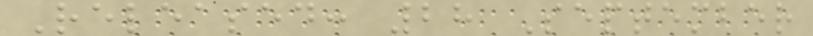Released: 28 September
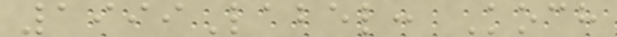1999Label: Koch
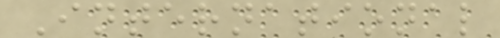International
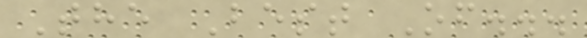The Best Of...
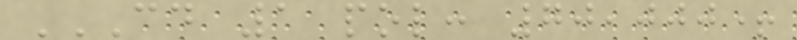CD 1 POL: 70,000+
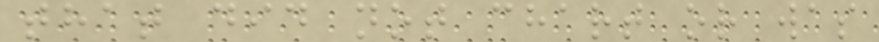that did not chart or was
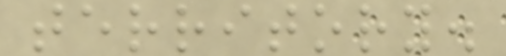territory.
